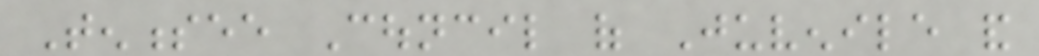Tennessee Council of Juvenile and
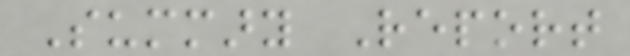Summary Report
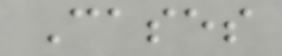Cases
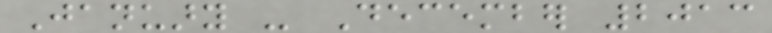January - December 2013
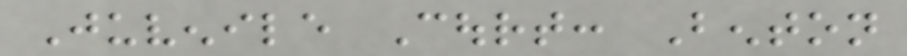Juvenile Court: Benton
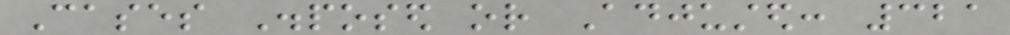Cases Disposed or Adjusted: 321
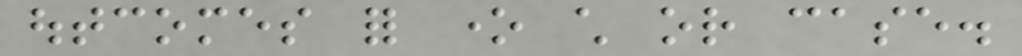outcomes for one child or case.
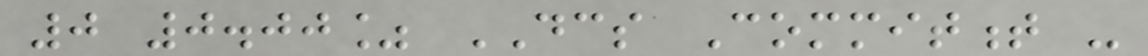0 0.00% DCS Commitment -
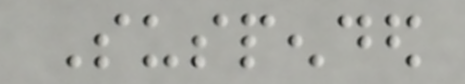Suspended
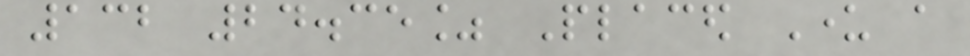132 24.35% Placed Under a
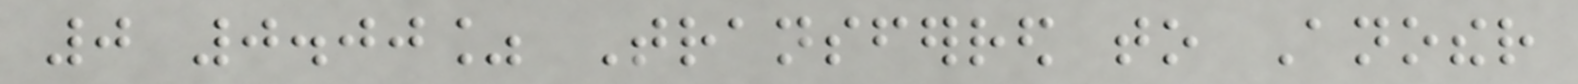0 0.00% Transferred to Another
